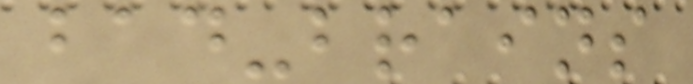bad-brains
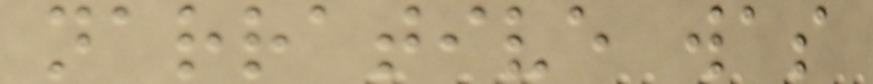narrative was
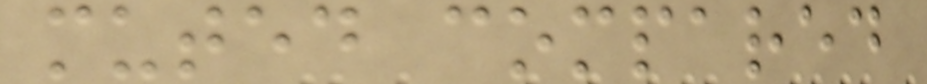muted compared
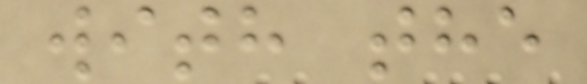with the
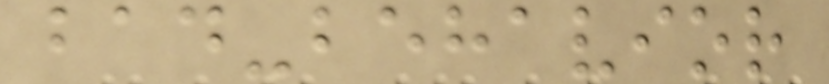bad-behavior
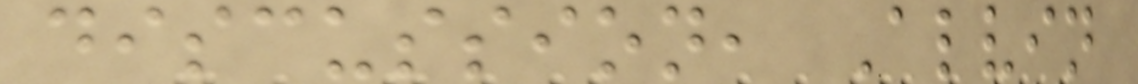discussion, Alvin
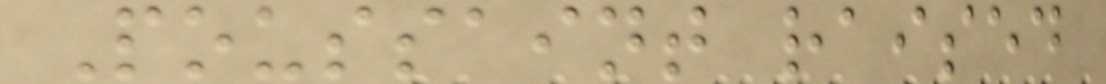Poussaint raised
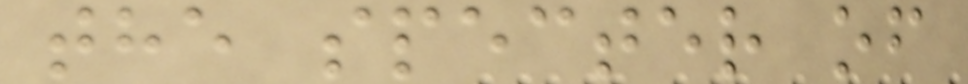the specter of
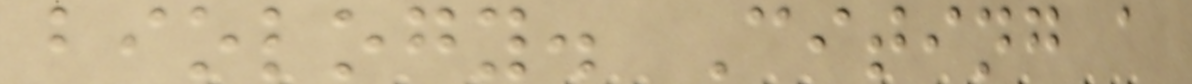biology. Citing a
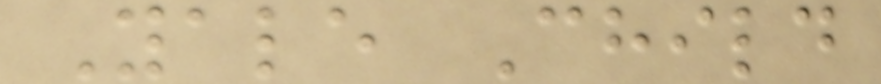Yale Child
